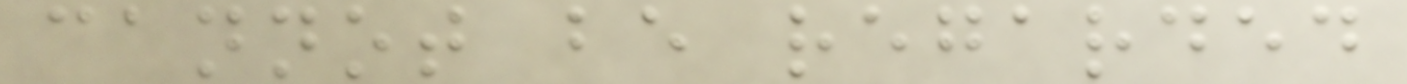cannot be regarded
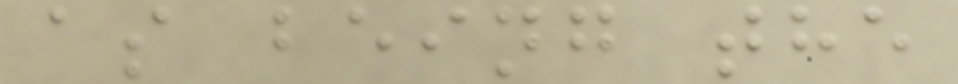as being the
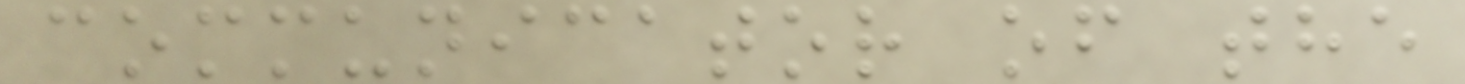communicator of the
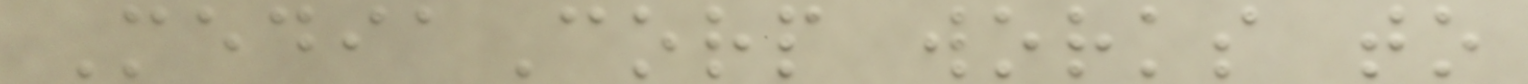MediaCorp works to
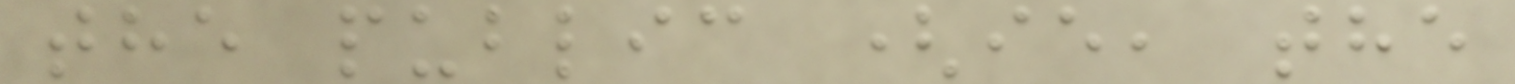the public (ie, the
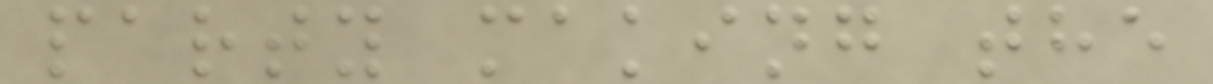party making the
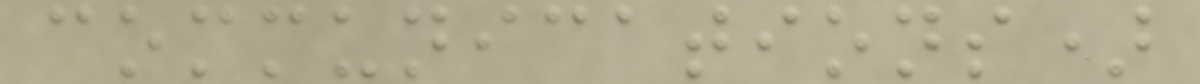communications)
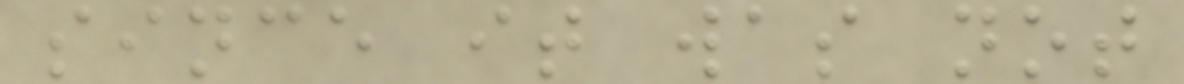since it was not
